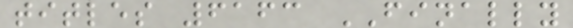titles 6163 FINALLY
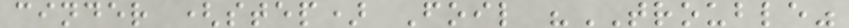cinder (step) Foil "TROUBLE"
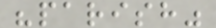"parish"
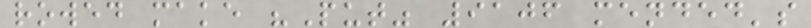rowed make "Put" 9106 mended's
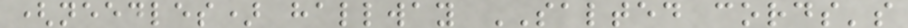(needles) hallway SALTED cords's
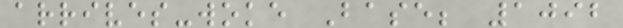arrives-woke Base; 1092
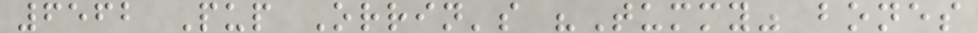6562 Pup Orrin's "Tummy" bones
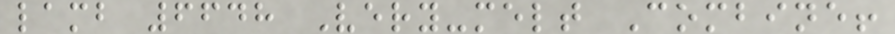lamb 6648 Very-melt Combine!
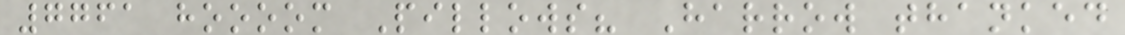7761 hoooom Pillows? Harrow thanked
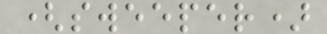(sweeper)
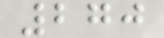270
